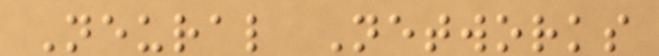Neural Networks
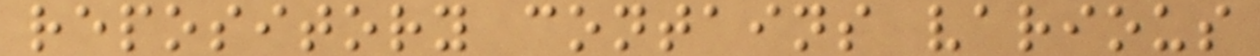repository contains various
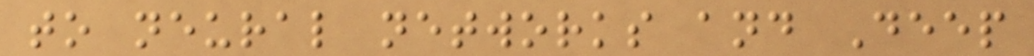to neural networks and Deep
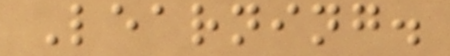Learning.
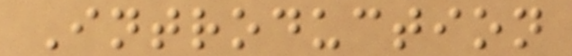Introduction
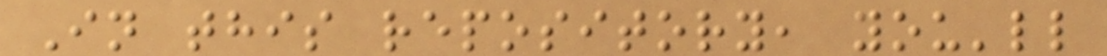In this repository, you'll
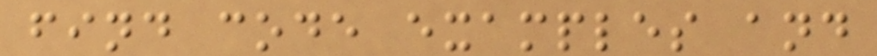find code examples and
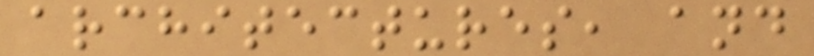architectures, and
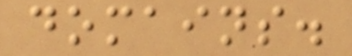domains.
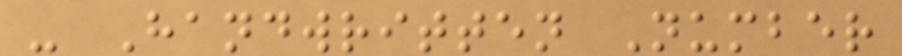- Handwritten Number
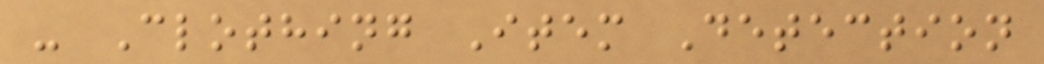- Clothing Item Detection
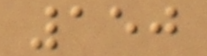150
